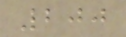200
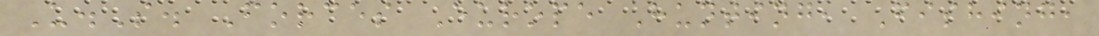U.S. Forces Europe Hunting, Fishing,
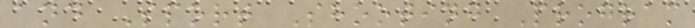and Sport Shooting Program
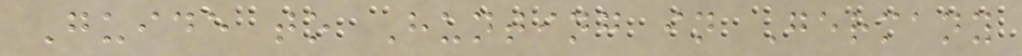Guide to Hunting in Germany
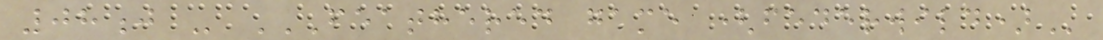08j - FEATHERED GAME (FEDERWILD)
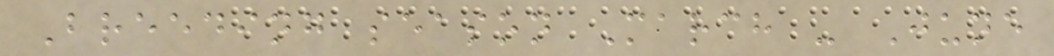Breeding season March - June
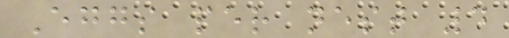Eggs per nest 4
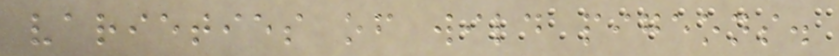varieties of wild pigeons.
